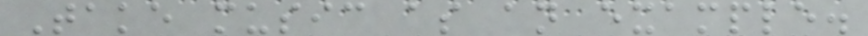Take music as an example.
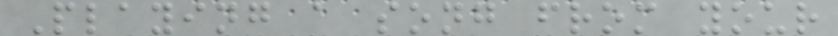Playing a song from your
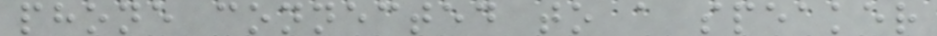phone connected to a speaker
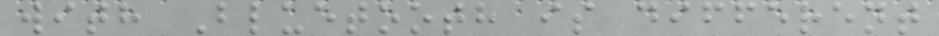with Bluetooth is different
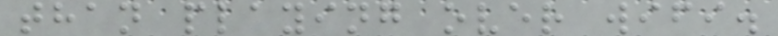than playing over wifi.
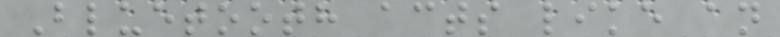Bluetooth acts like an
